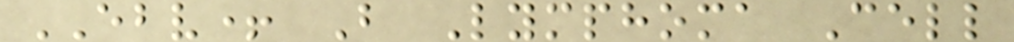EBV+ B Lymphoma Cell
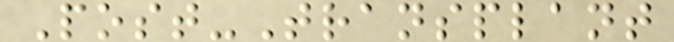Post-Transplant
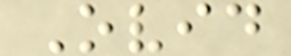Ovid
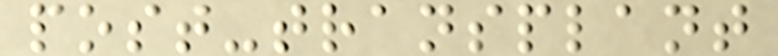post-transplant
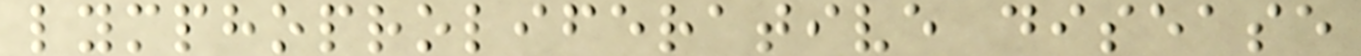lymphoproliferative disease
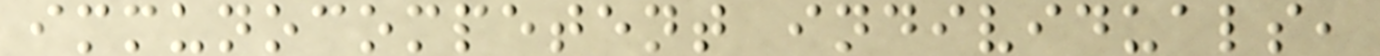immunocompetent individuals,
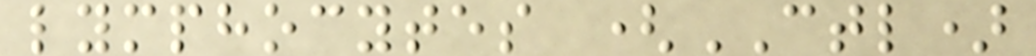lymphocytes (CTL)
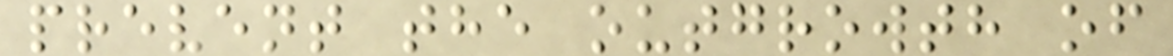prevent the outgrowth of
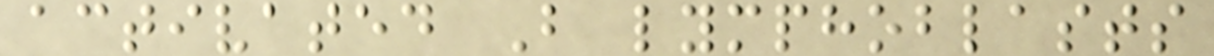activated B lymphoblasts
